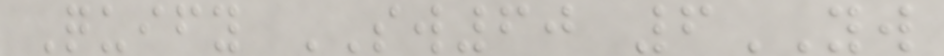Quify SW60 6YW
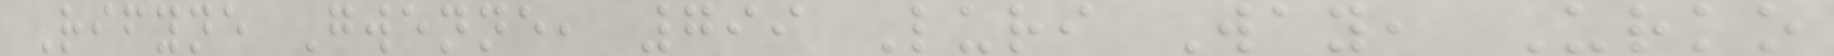Rifyne Gwenne, 799 Luri Way, Urko
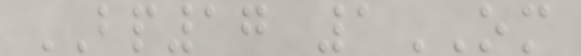BP17 1OM
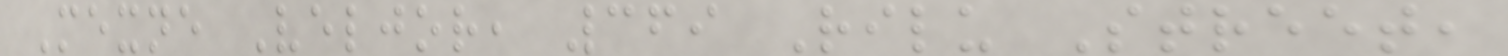Mexne Veljor, 369 Rilu Street,
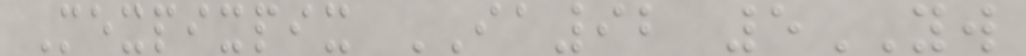Mexpixpix IA92 5YW
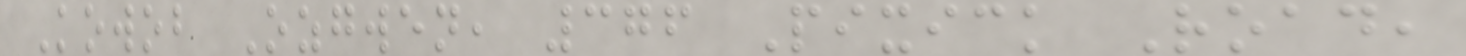Kowob Ozgwen, 376 Pixick Road,
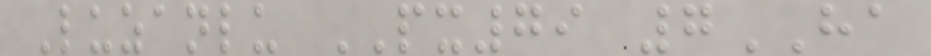Luzanlu PX79 7HA
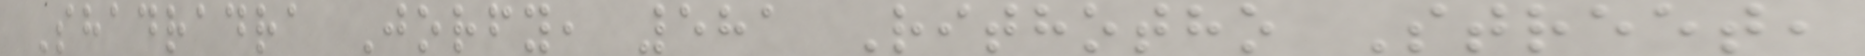Shadradra Jorfy, 581 Rithotho Street,
